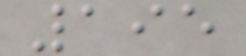195
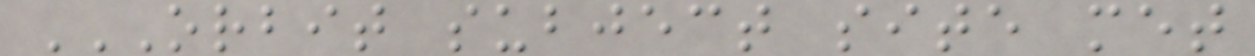ORBIT SUBJECT SITE MET
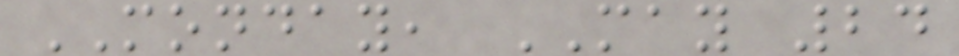MONDAY, MAY 24
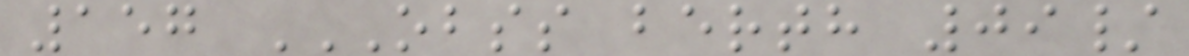157 OBSS BERTH 09/
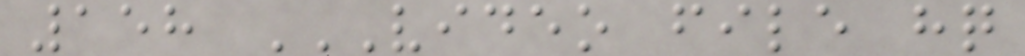158 VIDEO FILE HQ
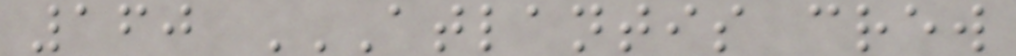160 ATLANTIS CREW
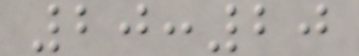20:20
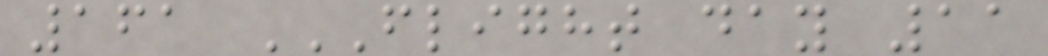161 FLIGHT DAY 11
